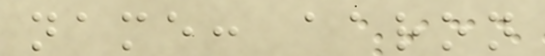name: aaron
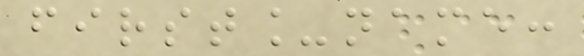first_name:
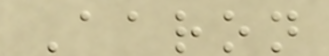Aaron
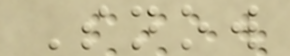Snow
